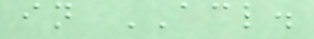in ACL.
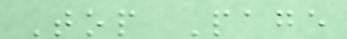Top Page
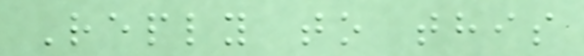Reply to this
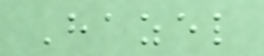Hazel
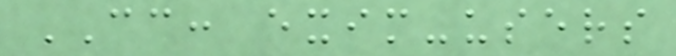CC: exim-users
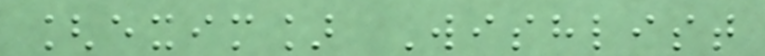[exim] Wishlist
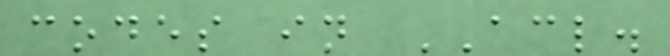codes in ACL.
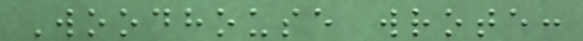Woodhouse wrote:
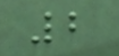2
